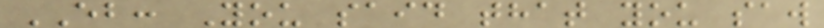EB: You said that you saw
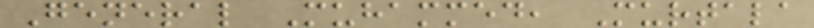General Muhammed, Murtala
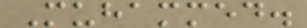Muhammed.
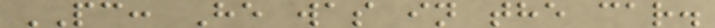PC: He was in the car.
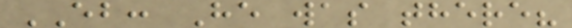EB: He was there?
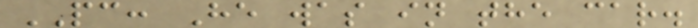PC: He was in the car.
